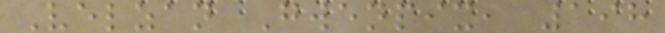Velzan Gwenpix, 198
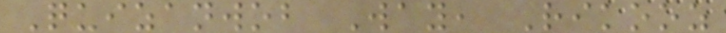Quizanwob Way, Rikooz
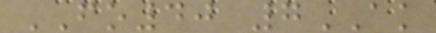FO40 7AK
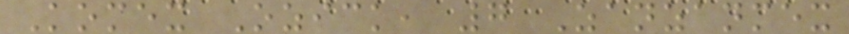Komex Ozick, 7 Zanzanmex
